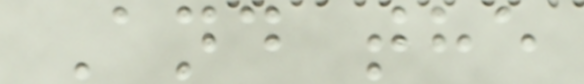And the
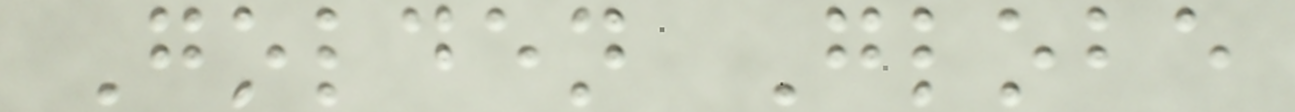Golden Globe
